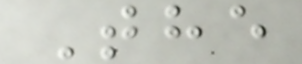The
